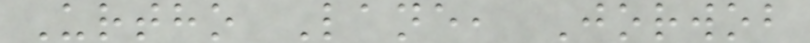Urtho Lane, Jorwob
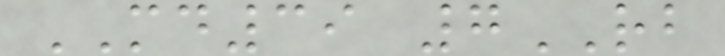MD39 7RB
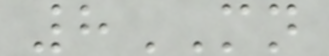8MN
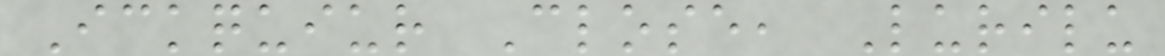Ickquiur Close, Lurilu
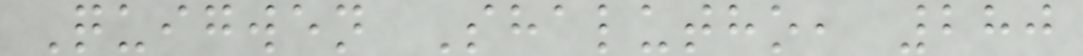Quigwen Shalutho, 280
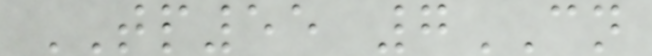TP55 7CN
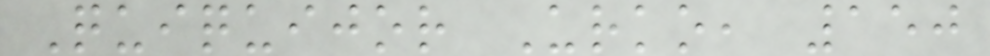Quiquijor Urko, 150
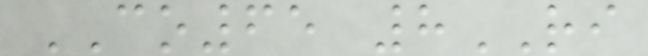CO65 8RI
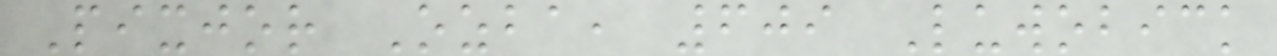Pixjor Ozba, 609 Luwobick
